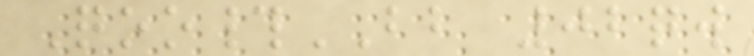Qoo#BB 02qw
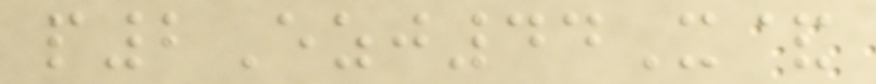p2Ezj44X&
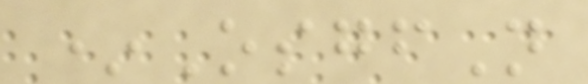*OsgfN
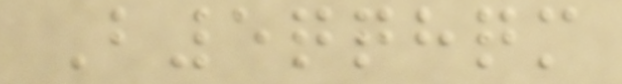B5qqhqm
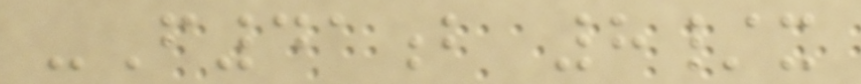-F41b 8/x
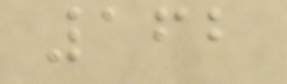162
